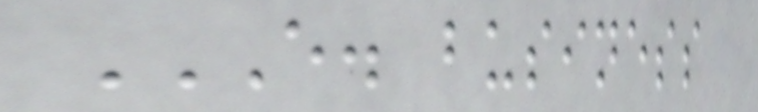E. BUSINESS
